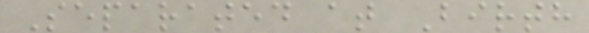Separated at Birth
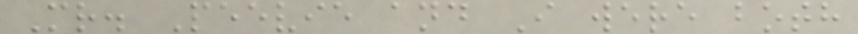Mr. Peevie and I were both
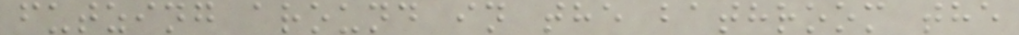futzing around in the bathroom the
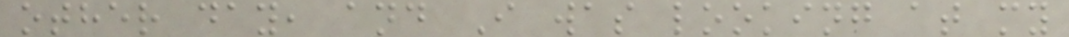other day, and I was looking at my
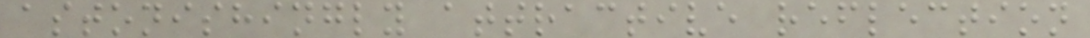astonishingly attractive reflection
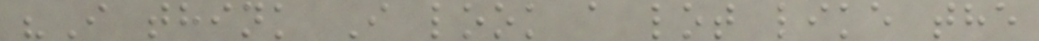"I think I look a lot like the
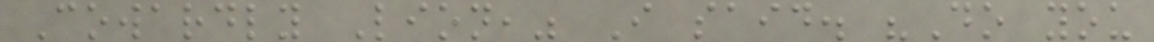Cowardly Lion," I said. "Do you
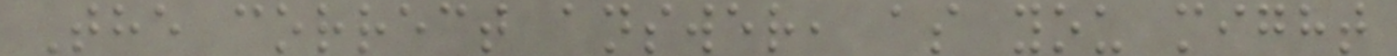The correct answer, as you might
